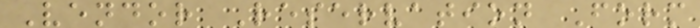Vendor Reservation Form
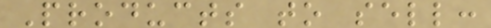Products to sell:
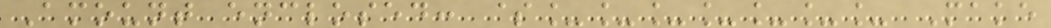Amount enclosed: $_______ Make
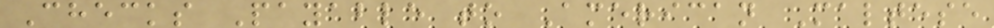Checks Payable to American Maltese
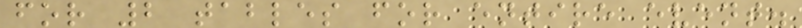for 2 tables for entire event.
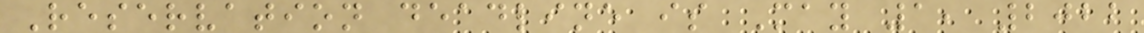Reservation deadline is May 1, 2022
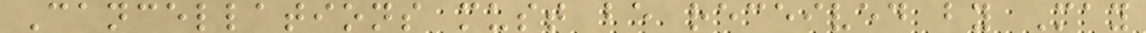Cancellations must be received by May
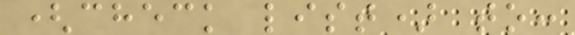(check list) to:
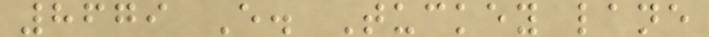8679 E. Tuckey lane
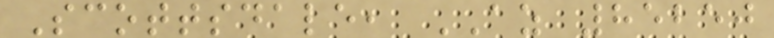Scottsdale, AZ 85250
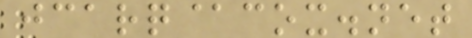jcarq@cox.net
